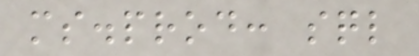ms.prod: sql
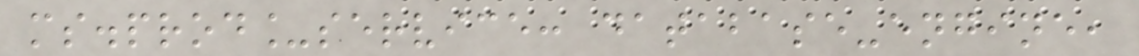ms.prod_service: database-engine,
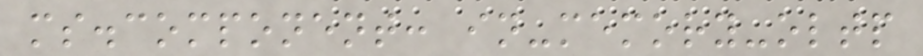ms.component: in-memory-oltp
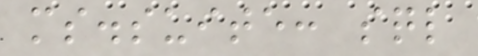ms.suite: sql
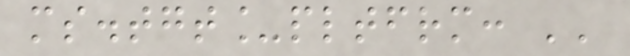ms.tgt_pltfrm: ''
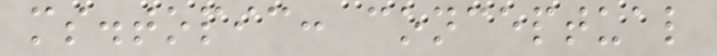ms.topic: conceptual
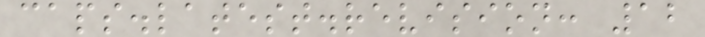caps.latest.revision: 12
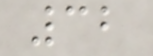32
